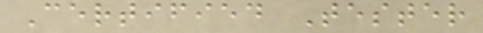Certified Tester
